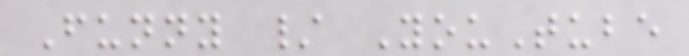Funny / YouTube
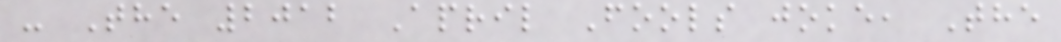- The 2012 April Fools joke, The
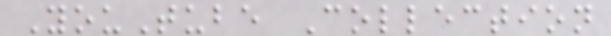YouTube Collection
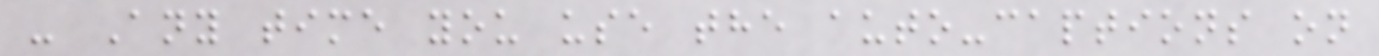- Any time you use the auto-captions on
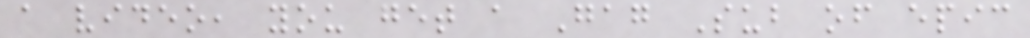a video, you get a Gag Sub of epic
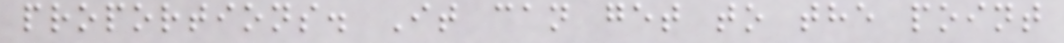proportions. It can get to the point
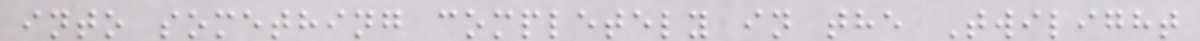into something completely in the Twilight
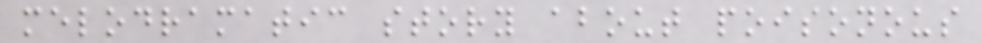melodramatic story about poisonous
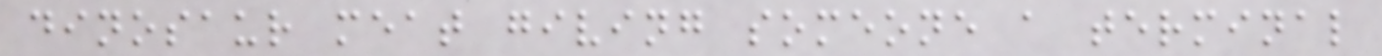dinosaur meat giving someone a terminal
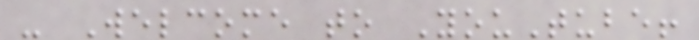- Welcome to YouTube!
